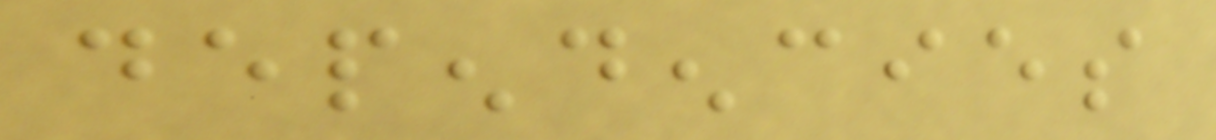dependencies
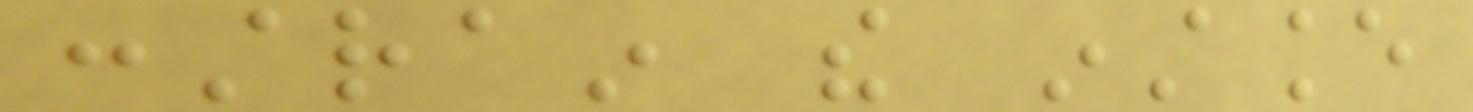constrain the instance
